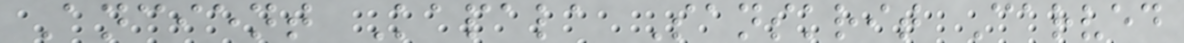Ancient Kapala Sanskrit Carved
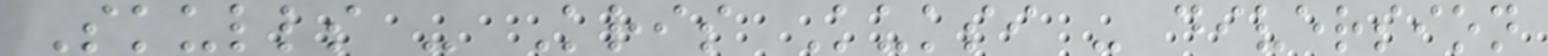Skulls - Kris Kuksi - diversion
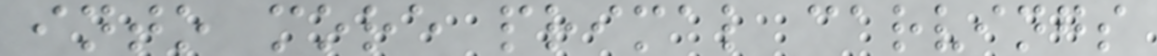into more primal carvings
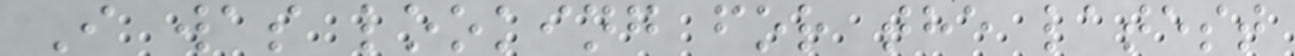I was looking for the latest
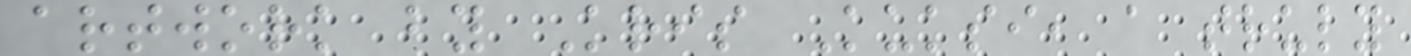artwork by Kris Kuksi, a truly
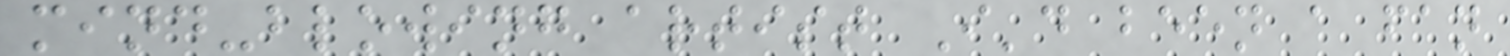mind-blowing artist I'd been a fan
